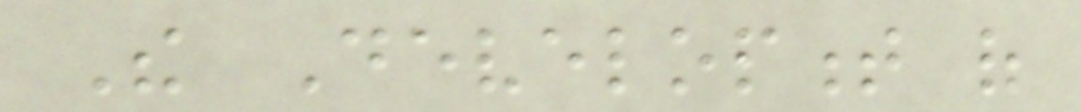The Development of
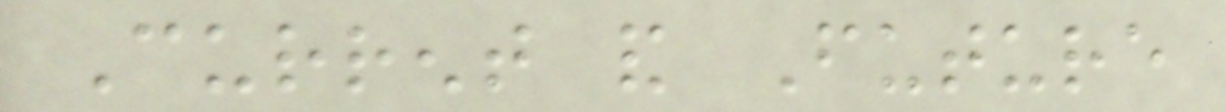Current and Future
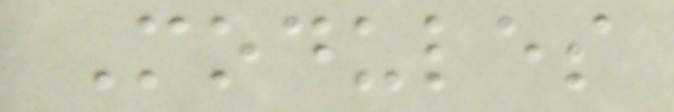Modules
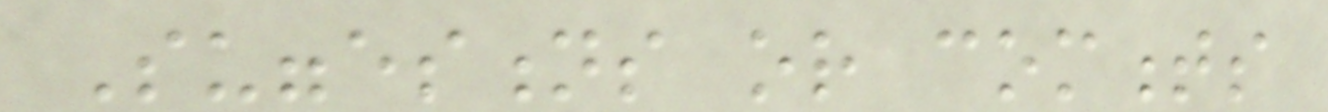Suggestions or comments
